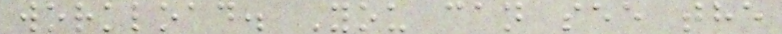workload. You can see the
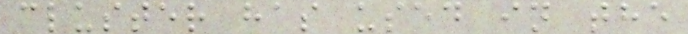cluster has used in the
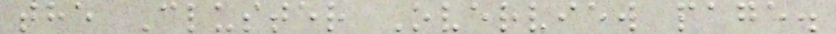the Cluster Overview page.
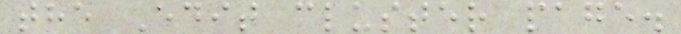the Edit cluster page.
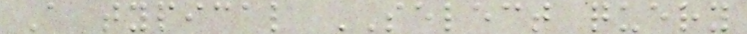A typical SELECT query
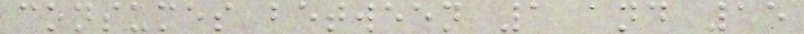consumes between 1 and 15
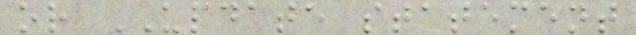or UPDATE statement
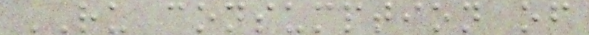RU consumption of
